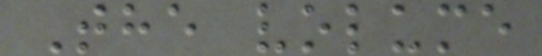The volume
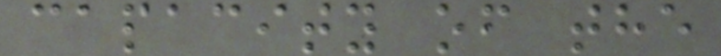capacity of the
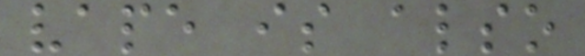vape is also
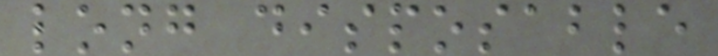long disposable
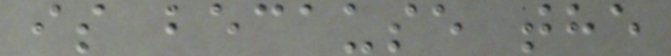is because the
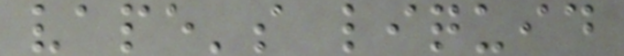vape's liquid
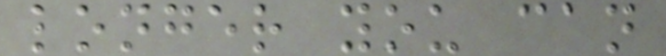longer you can
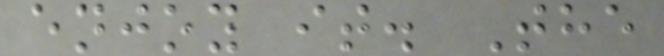enjoy it. The
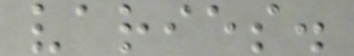varies.
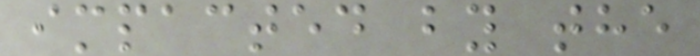impacted by the
